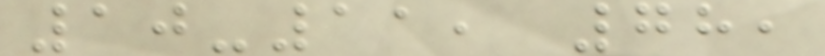10-11, 78,
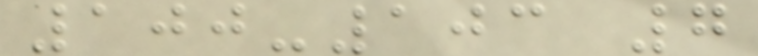100-103 7
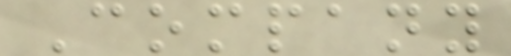Company
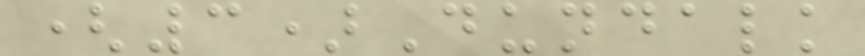(3)Dundalk
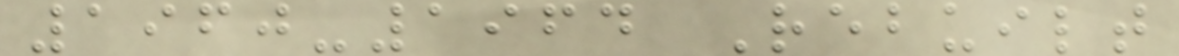1960-1964 Rebuilt
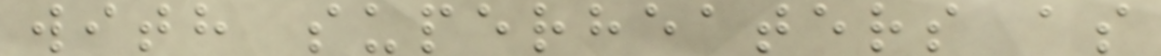with superheaters as
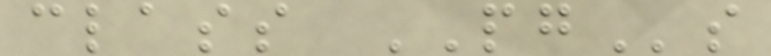class PGs
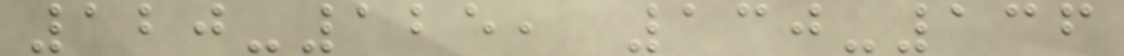120-125, 130-136
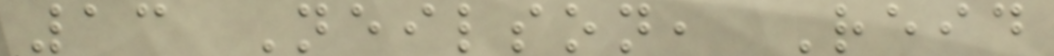13 Neilson, Reid
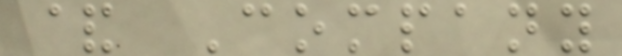& Company
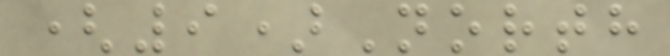(9)North
